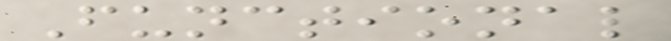Functional
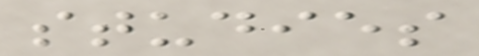studies
